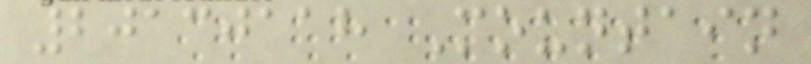20130118 Mountain
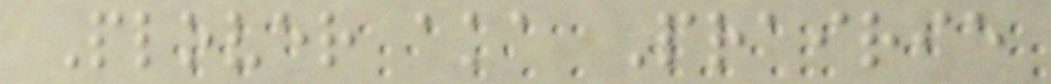Plover aka Prairie
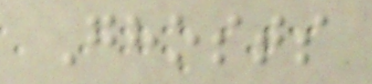Ghosts
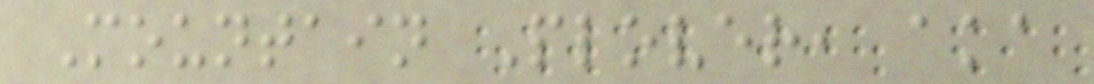Mountain Plover, aka
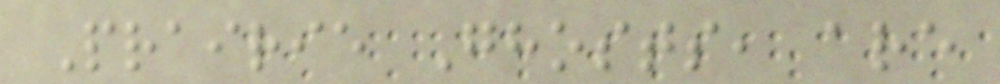Prairie Ghosts, are
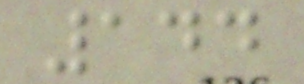144
